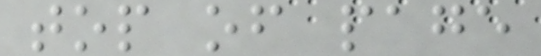top of page
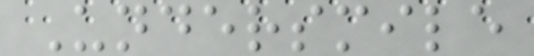Undersmile
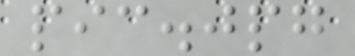pic.jpg
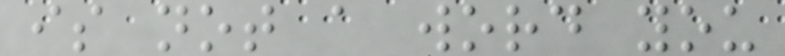is not a word you
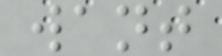want
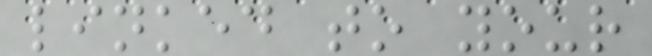linked to your
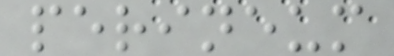perineum
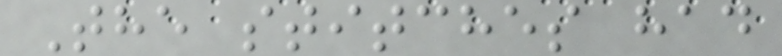The stitches had
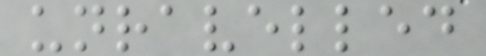unravelled
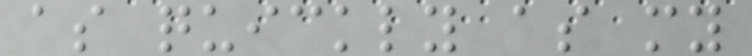as quickly as my
